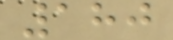180
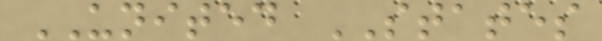UNITED STATES
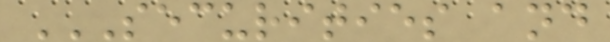SECURITIES AND
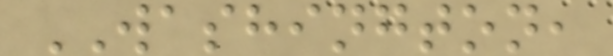WASHINGTON,
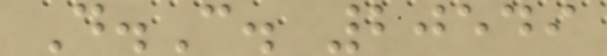D.C. 20549
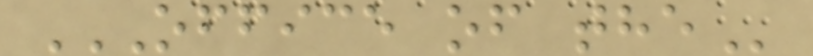OFFICE OF THE
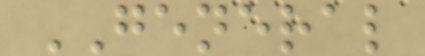GENERAL
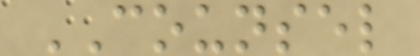COUNSEL
